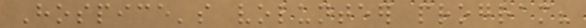Hospice's volunteer program?
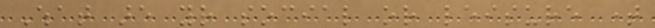What are your social or leisure time
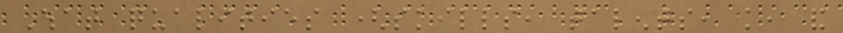What qualities (skills, talents, knowledge, and
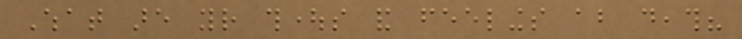What are your thoughts and feelings about death?
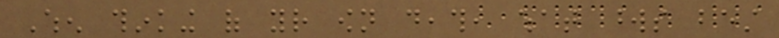When thinking of your own death, what words best
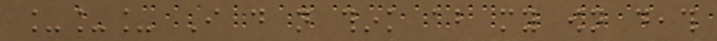___ I do not think about my own death
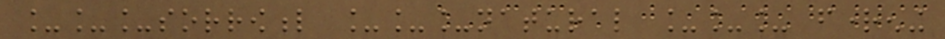___sorrowful ___natural ___ frightening
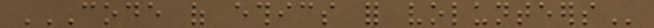CODE OF ETHICS FOR VOLUNTEERS
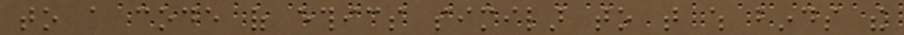to a code of ethics similar to that which binds the
